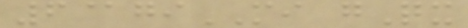6@giMI gQx
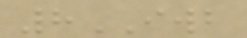8IWB
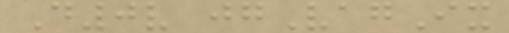D0v jgVagIx
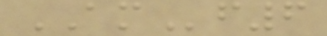AMf6
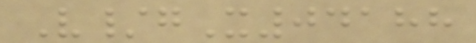V/gX04188
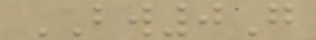BW0G
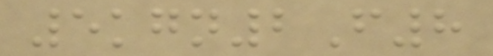5kgn2F8
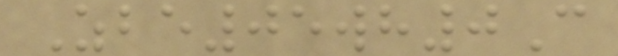Zbe05wh0C
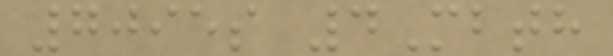7095s 4Mbth
